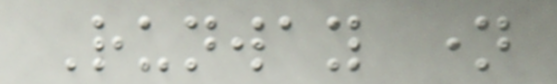Runway name
